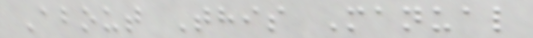About This Manual
